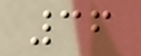36
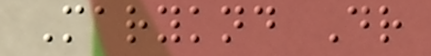Maryknd Dr
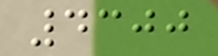4300
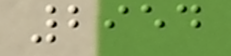2954
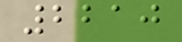2210
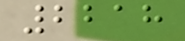2218
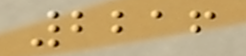2216
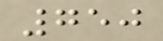750
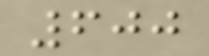600
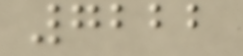7222
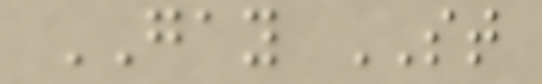GAY ST
